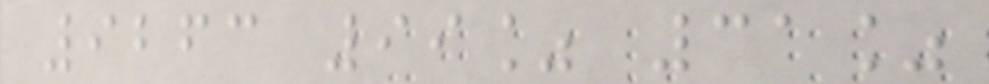9263 99% 31%
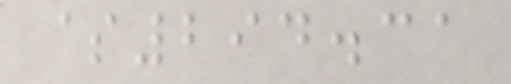$294.31
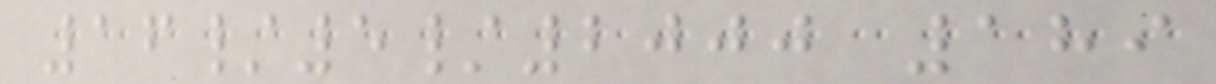16/5/2000 189
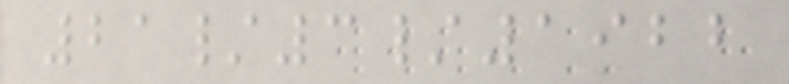21/3/1922
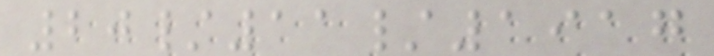20/11/1917
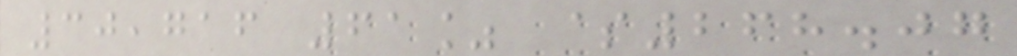30,716 61% $268.07
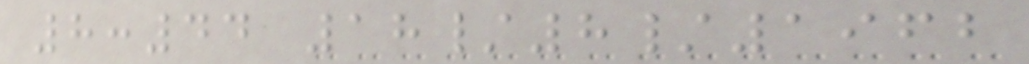8:44 18/8/1962
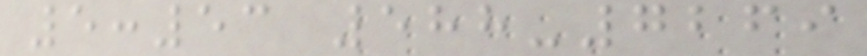5:53 588-7269
